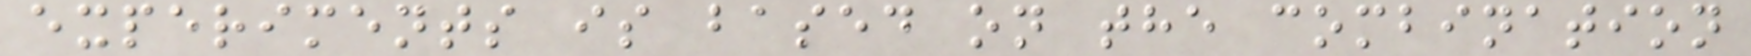experiments is based on the combination
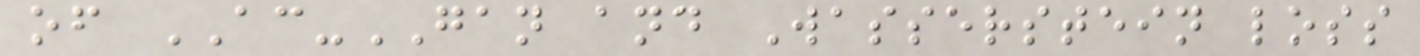of AC-GAN and Wasserstein loss
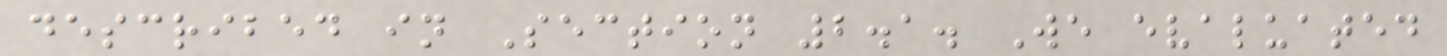described in Section 2.1. We evaluated
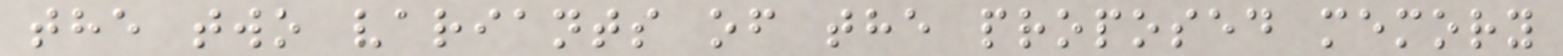the two variants of the proposed memory
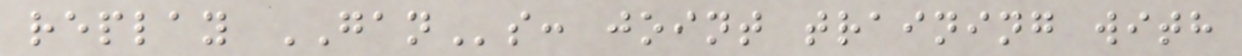replay GANs: joint training with
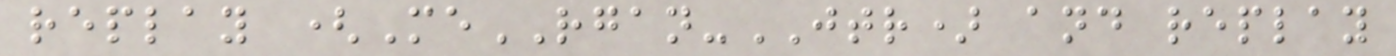replay (MeRGAN-JTR) and replay
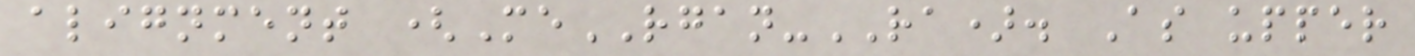alignment (MeRGAN-RA). As upper
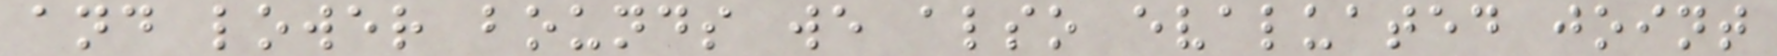and lower bounds we also evaluated joint
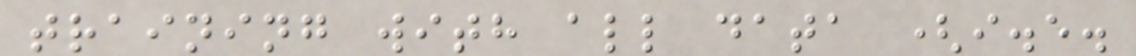training with all data (i.e.
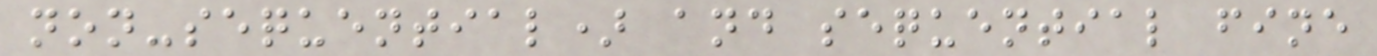non-sequential) and sequential fine
